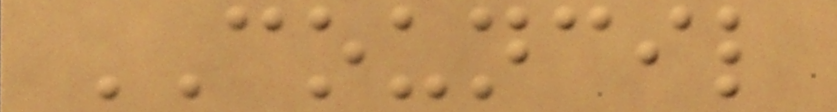COUNCIL
